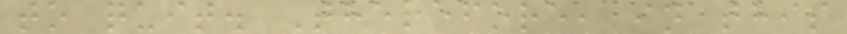to quit. Therefore, in this
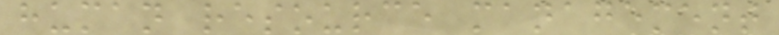human resource management
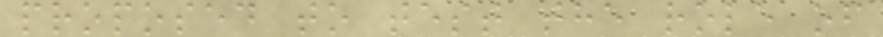proposed to test the role of
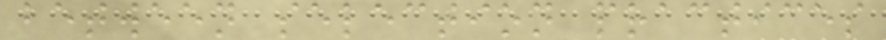between selection practices
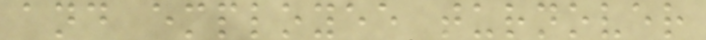and employee turnover
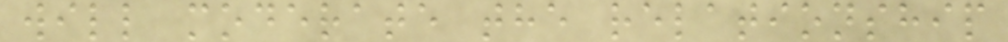will moderate the relationship
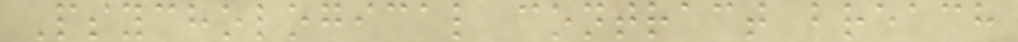Psychological contract breach
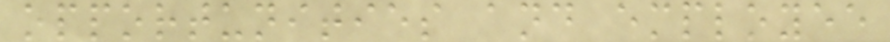opportunities and employee
